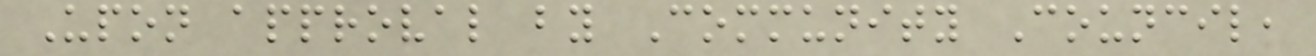Upon approval by Community Council,
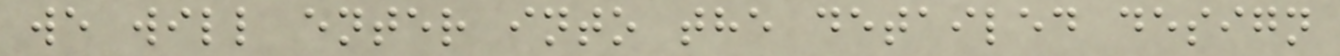we will enter into the detailed design
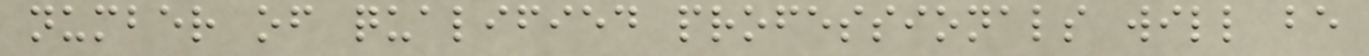number of qualified professionals will be
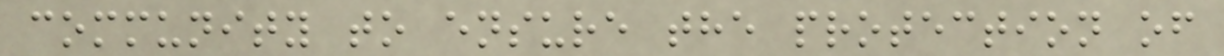community to ensure the protection of
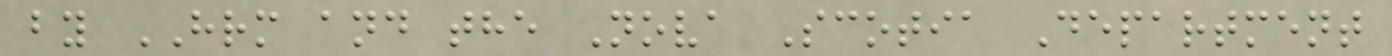by HRM and the Nova Scotia Department
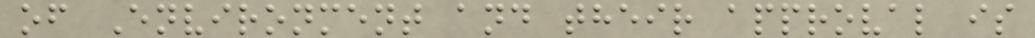of Environment and their approval is
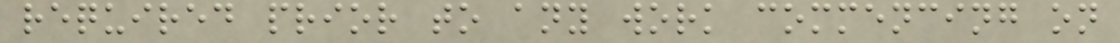required prior to any work commencing on
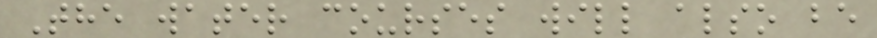The water courses will also be
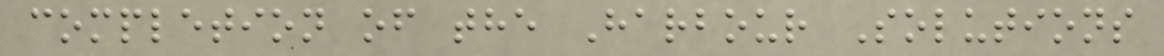completion of the Harbour Solutions
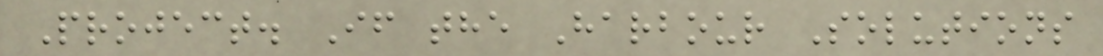Project. If the Harbour Solutions
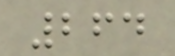264
